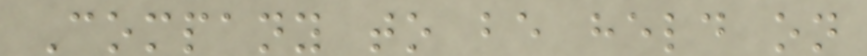Company to be held on
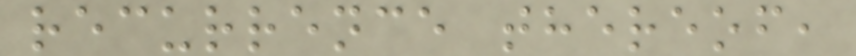recurrence thereof,
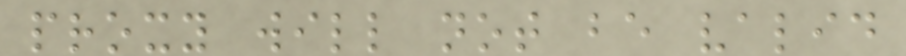proxy will not be valid
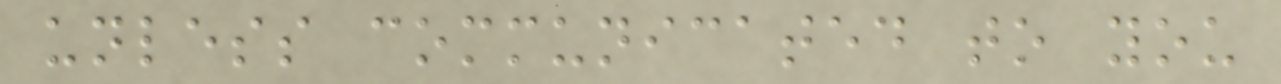unless communicated to you
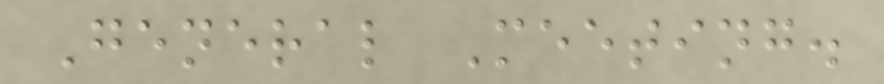General Meeting.
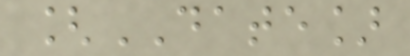[DATE]
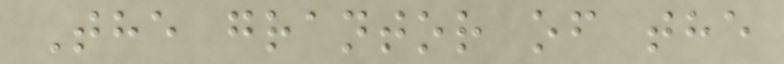The grantor of the
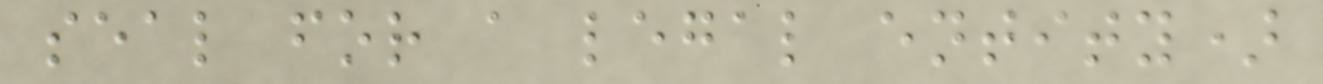seal for a legal entity)
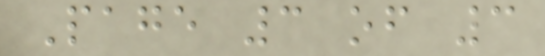Page 3 of 3
